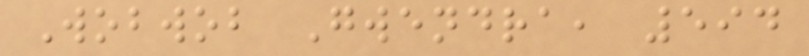Wobwob Gwendra, 594
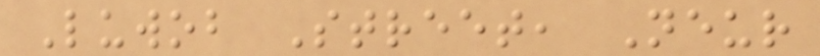Luwob Street, Neur
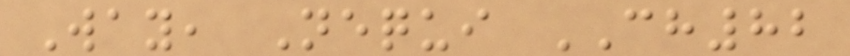Way, Nequi CH82
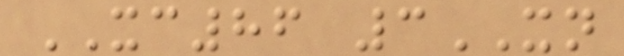XC86 3XN
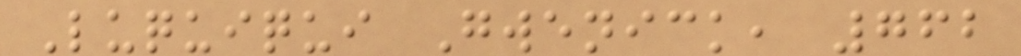Luquiqui Gwenick, 762
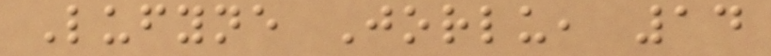Lufyne Jorlu, 14
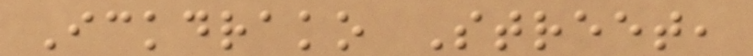Ickdrako Street,
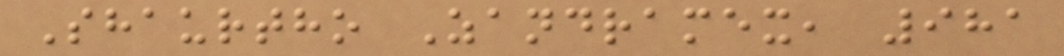Shaurtho Zandramex, 981
